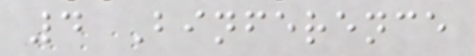4 Binference
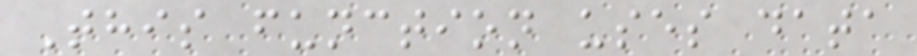This function uses data
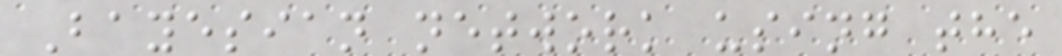Bayesian network using the
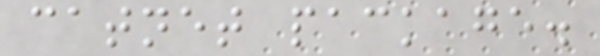catnet package.
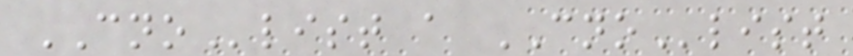CNOlist a CNOlist
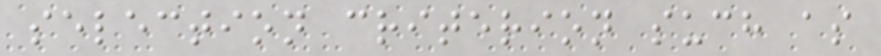selection criterion such as
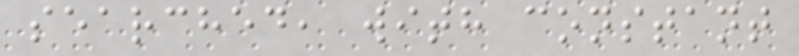searched, with constant
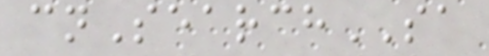cnSearchSA
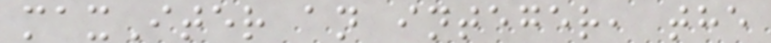maxIter an integer, the
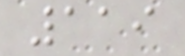119
